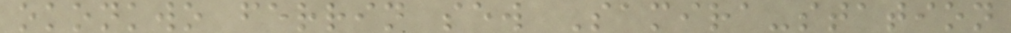okonkwo ferrin sew Samira-station
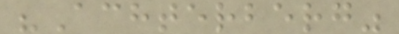"Achterberg"
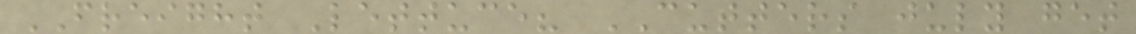FREIGHT Lettuce? CUTTERS july get
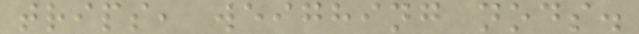trips, weighing nods.
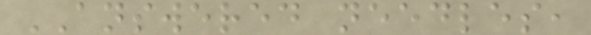ANSWERED needles,
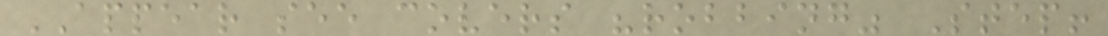APPEAR see covers "robbing" Step!
